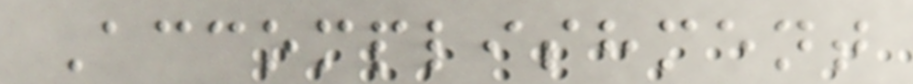Accomplishment
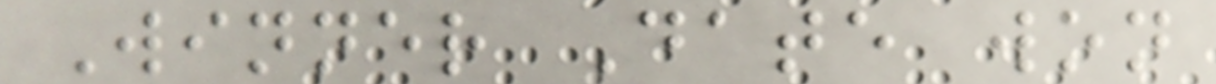Winner Date won
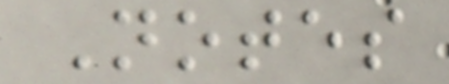Notes
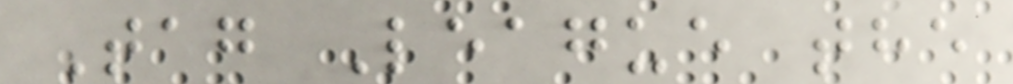Tag League the
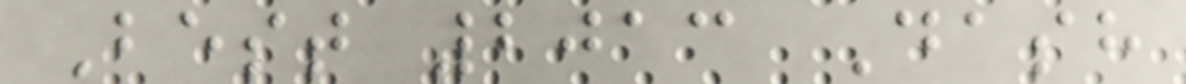Best 2013 Dash
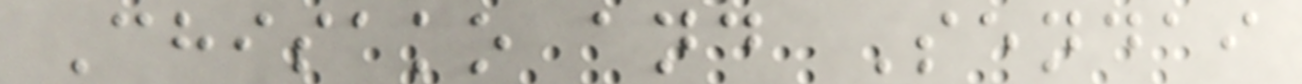Chisako and Sendai
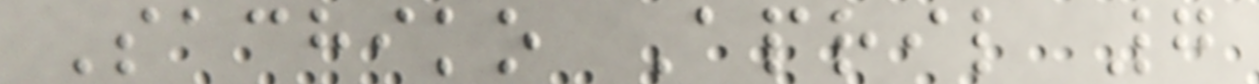Sachiko April 7
